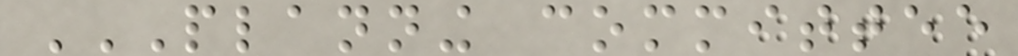PLANNING COMMITTEE
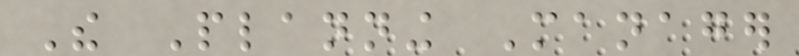The Planning Manager
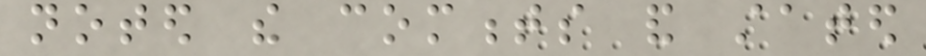noted the comments and stated
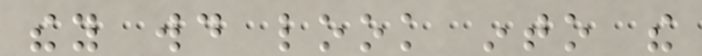they would look into the
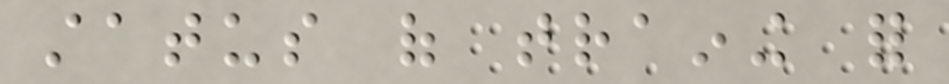status of training for
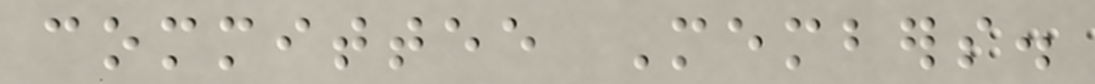committee Members.
